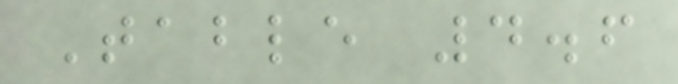Table 4.6
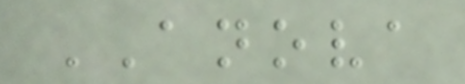ANOVA
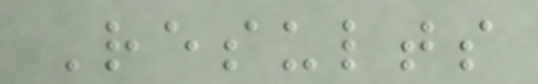Results
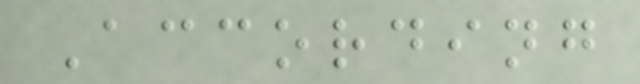According
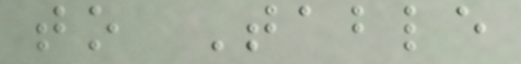to Table
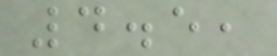4.5,
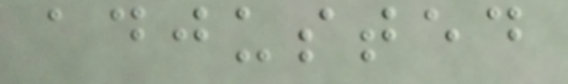adjusted
